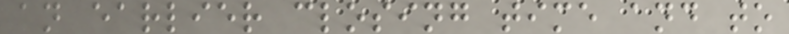an earlier closing time and to
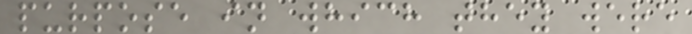purpose in which they were
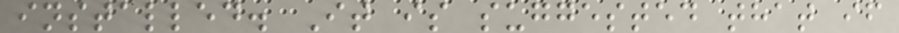installed. It is suggested that if
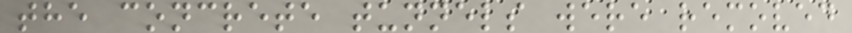the concrete tunnels were removed
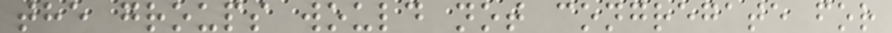the groups would not congregate for
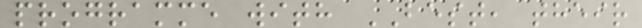programme with BEST, their
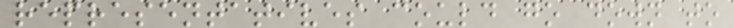representatives could go down to
